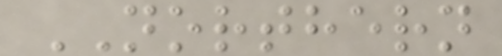NORTHERN
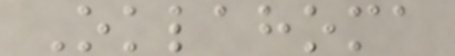Oklahoma
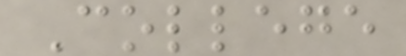College
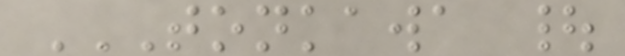TONKAWA |
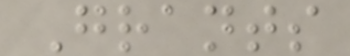Grants
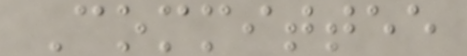Committee
